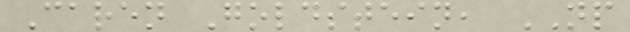Caren Goldstein, NP
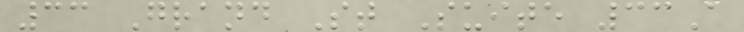33 Grand St Suite 33A
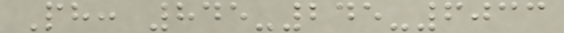Ph: 845-245-6033
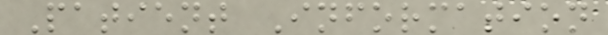Patient Information
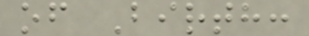of Birth:
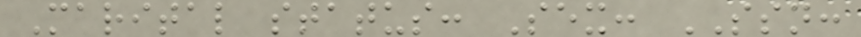Marital status: Sex: SSN:
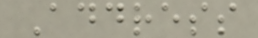Address
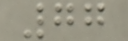77
